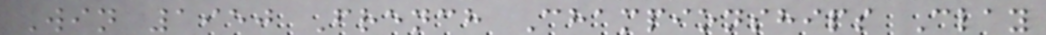Win 1950 French Championships Clay
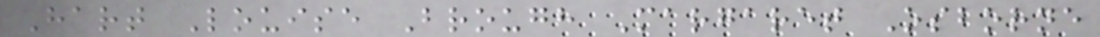Hart Louise Brough Margaret Osborne
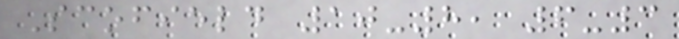Scofield 10-8, 6-3
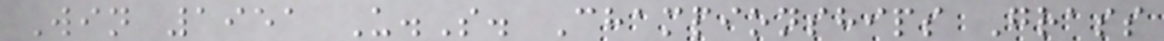Win 1951 U.S. Championships Grass
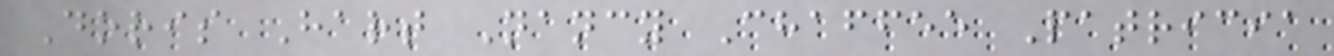Doris Hart Nancy Chaffee Patricia
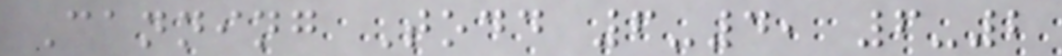Canning Todd 6-4, 6-2
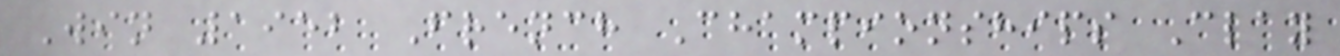Win 1952 French Championships Clay
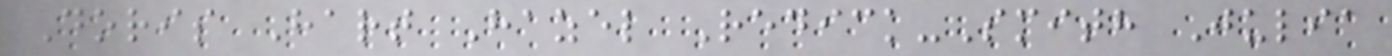Doris Hart Hazel Redick-Smith Julia
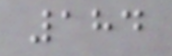184
